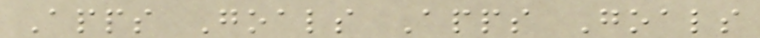Apps Goals Apps Goals
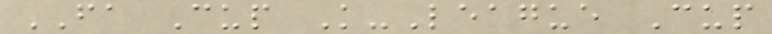FA Cup K-League Cup
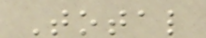Total
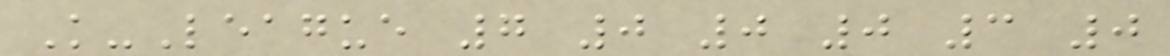K-League 7 0 0 0 3 0
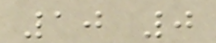10 0
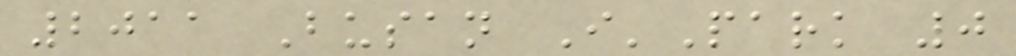2011 Busan I'Park 0
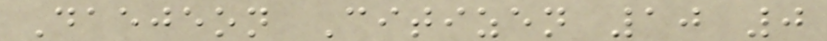Daejeon Citizen 10 0
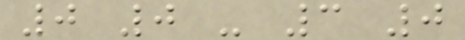0 0 - 3 0
